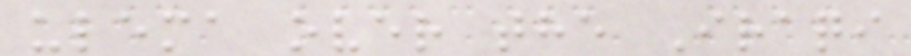ulema over the Iraqi
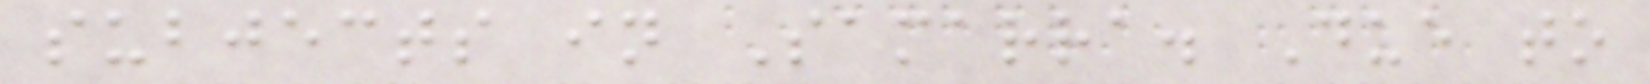subjects in Samarra. Due to
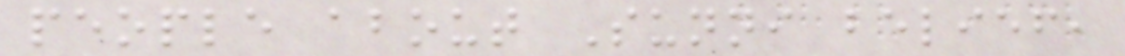people about Sunni belief,
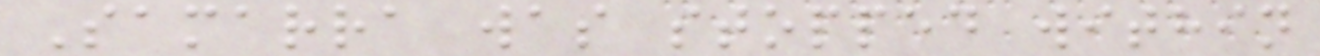Samarra was stopped within
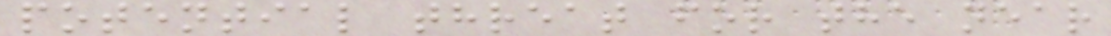potential threat for the near
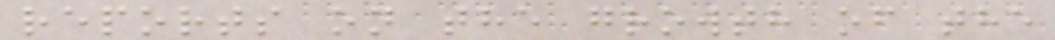reports on the growth of the
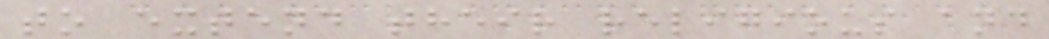to extend their religious and
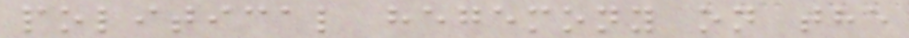political hegemony on the
